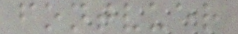fontvuer
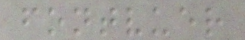fontvuer
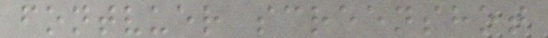fontvuer screenshot
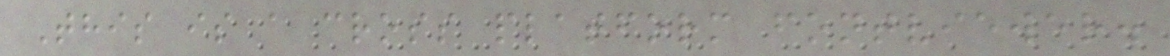This is a cross platform fontviewer.
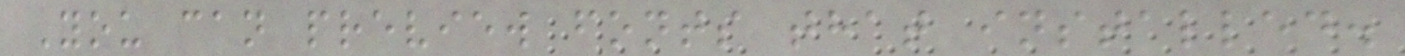You can preview fonts that installed.
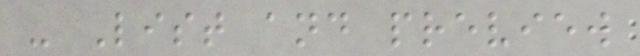- List and preview
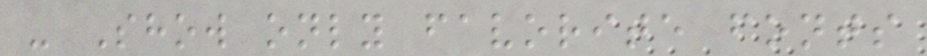- Show only favorite fonts
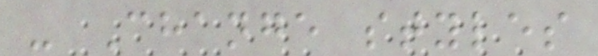- Change styles
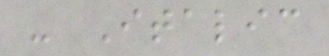- Italic
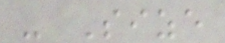- Size
